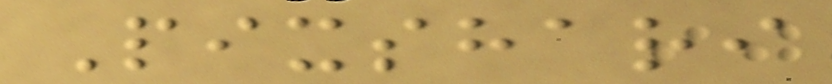Pixshari
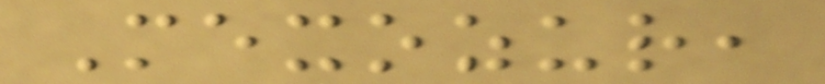Mexozur,
